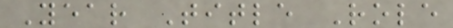Year Title Role
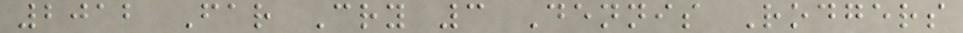2012 Far Cry 3 Dennis Rodgers
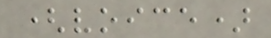(voice)
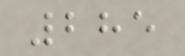285
